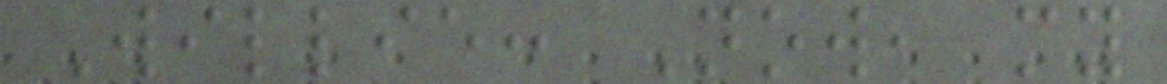Willie: Now, my
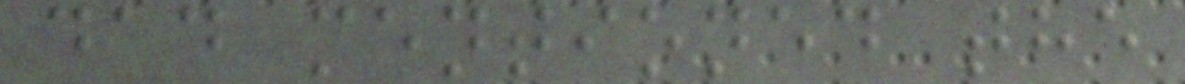dad mentioned the
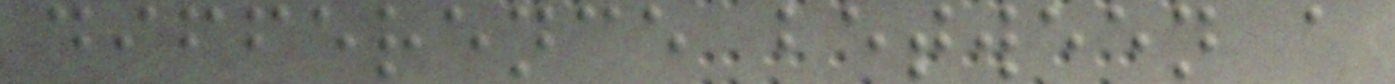difference between a
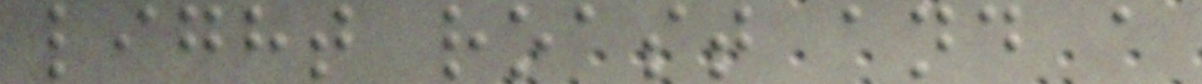light roast and a
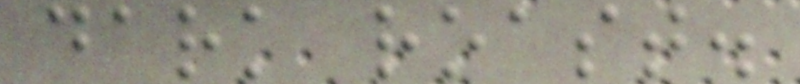dark roast.
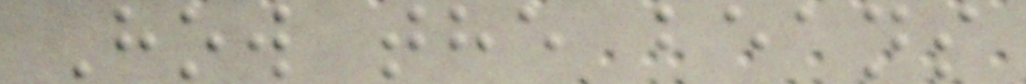How the beans
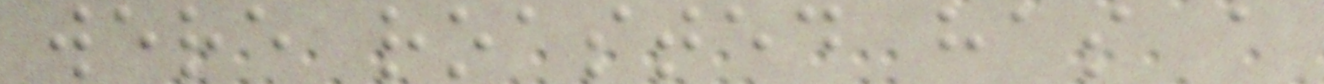were roasted has a
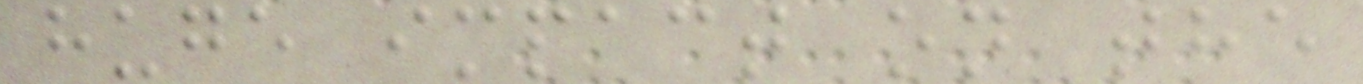huge impact on the
